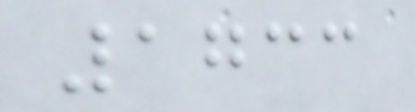1733
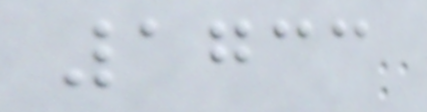1733
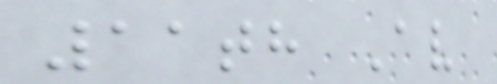11th Av
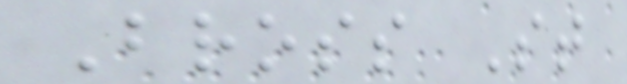Bross St
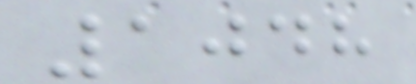1048
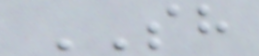SH
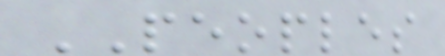PEOPLES
